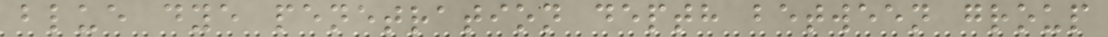blue dye penetration depth between group
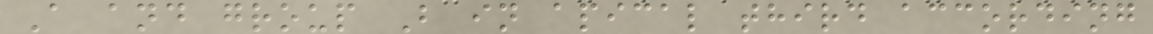A and group B in apical third according
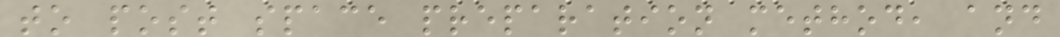to post space preparation method, and
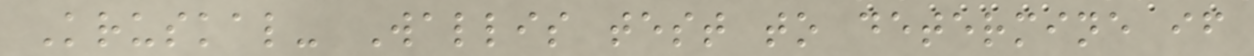Kruskal- Wallis test to determine if
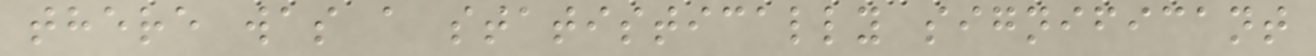there was a statistically significant
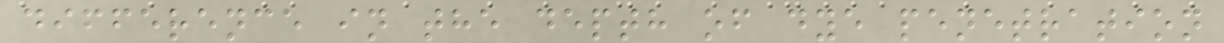difference in the depth of dye penetration
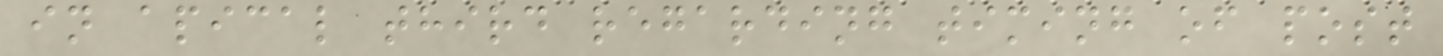in apical third regarding timing of post
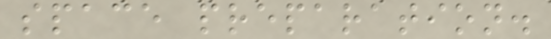space preparation.
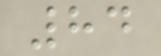84
